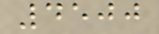4500
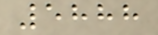5888
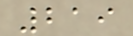219
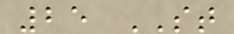25 ST
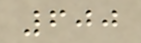600
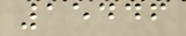15446
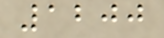1200
